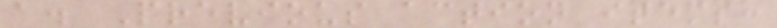a. Previous action items:
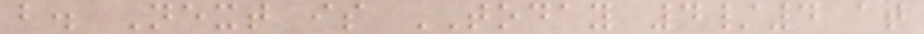b. Next is TODAY 4/4 at
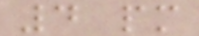4 pm
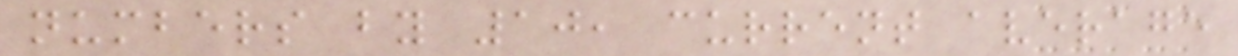numbers by 10, current average
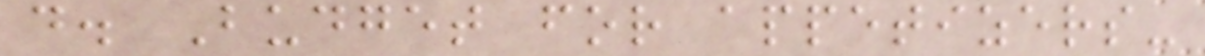d. Budget for appetizers-
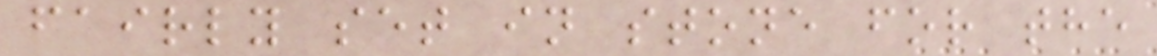fairly set in stone for the
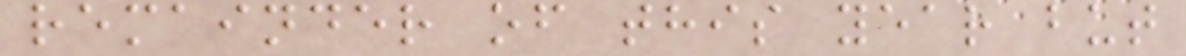remainder of this year but
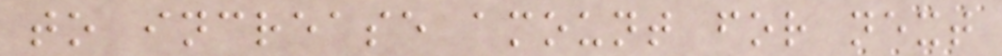to increase amount for next
